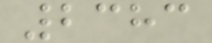2383
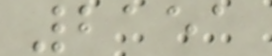2151
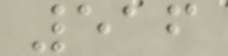516
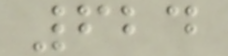624
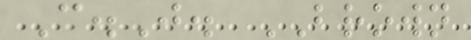C.J. BROWN
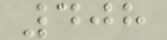408
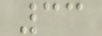33
